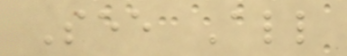See All
